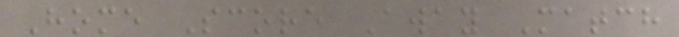Home Score Away Match
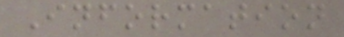Information
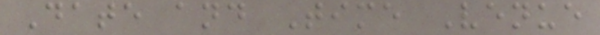Date and Time Venue
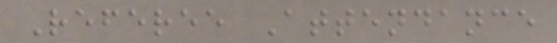Referee Attendance
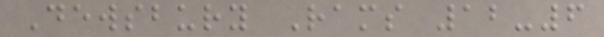Dewsbury Rams 12-6
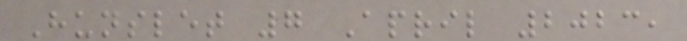Hunslet 7 April 2023,
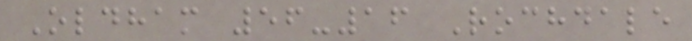Oldham 56-16 Rochdale
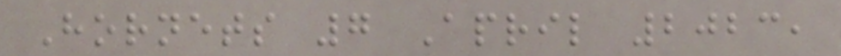Hornets 7 April 2023,
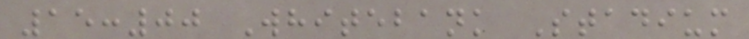15:00 Whitebank Stadium
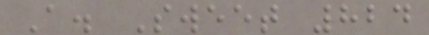A. Sweet 824
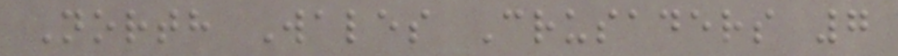North Wales Crusaders 7
